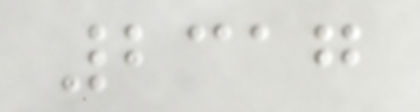2317
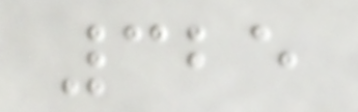325
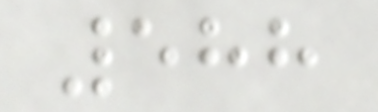588
